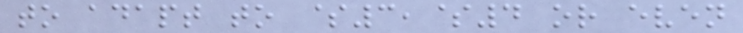to adapt to $3,$4 or even
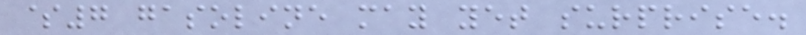$7 gasoline may yet surprise.
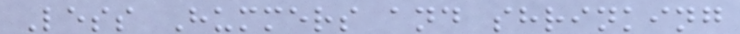Less Hummers and shrinking
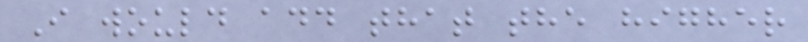I would add that the higher
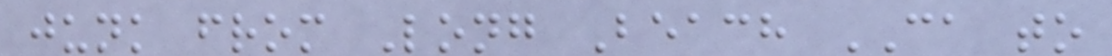junk from Long Beach CA to
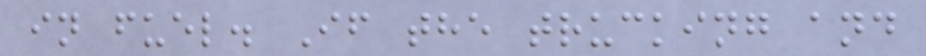in fuel. If the trucking and
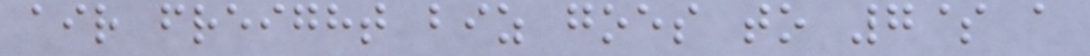air freight biz goes to 7$ a
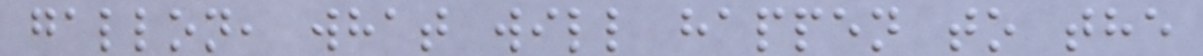gallon, what will happen to the
